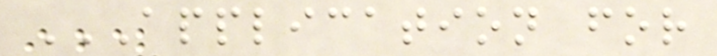APPLICATION FOR
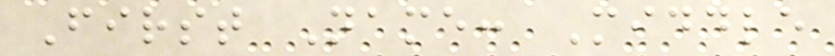First Name: Middle
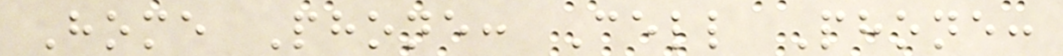Home Phone: Cell Phone:
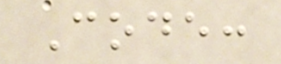Code:
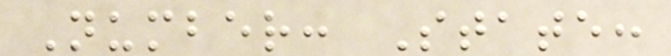Number: State:
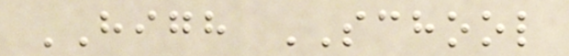HIGH SCHOOL
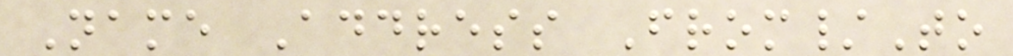Name Address From/To
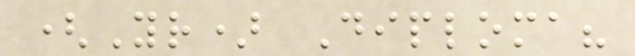(Yr) Diploma?
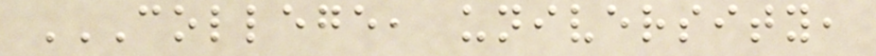COLLEGE, UNIVERSITY,
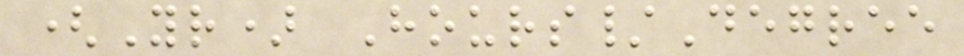(Yr) Hours/Degree
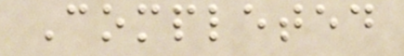Completed
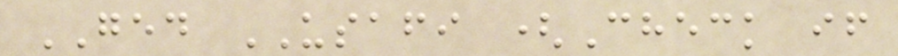GED USAFI (Check if
